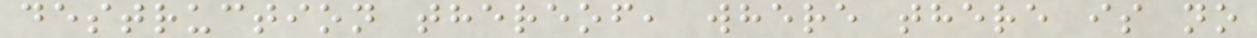destruction thereof, where there is no
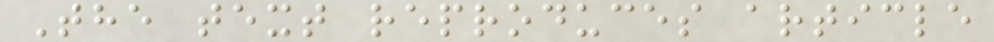The text reproduces article
